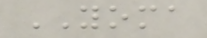YOMA
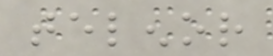telenor
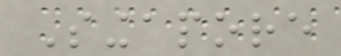Singapore
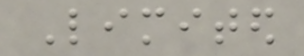Limited
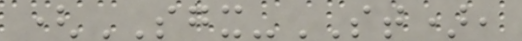(SGX-ST),
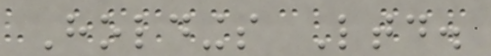Holdings Ltd.
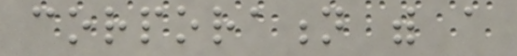corporation with a
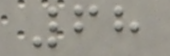68
